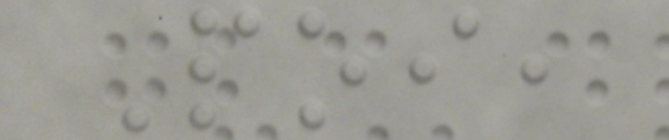Poi,
